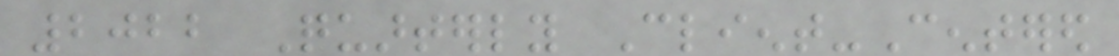2022 Quarterly Client-Centered
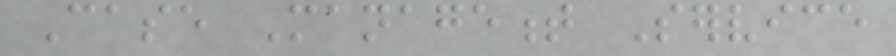Case Management Service
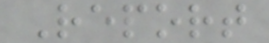Report
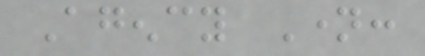Agency Name:
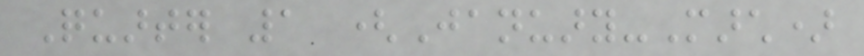Quarter 1 (January-March)
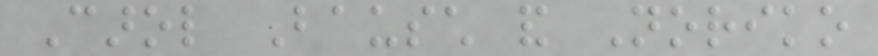Carol Bausch and Noriko
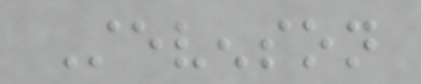Stevenson
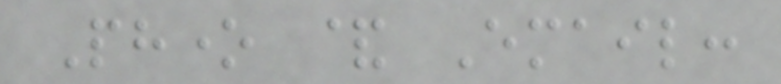Phone & Email:
